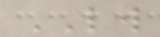LW
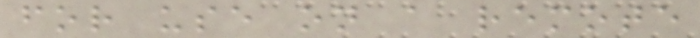for use on a remote
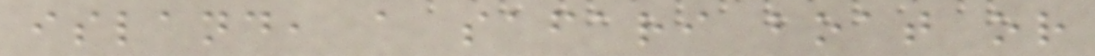island, a safari boat or
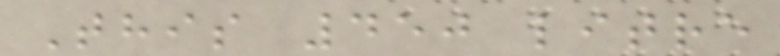This 450 litre
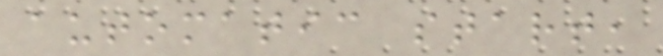automatic start,
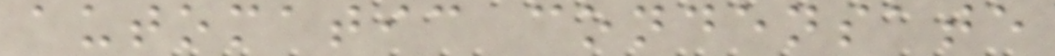automatic condensate
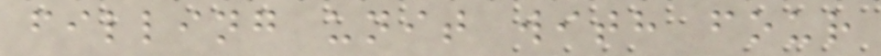filling unit with four
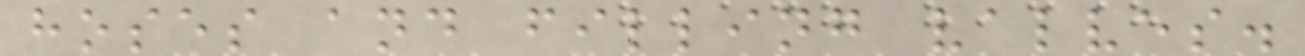hoses and filling valves.
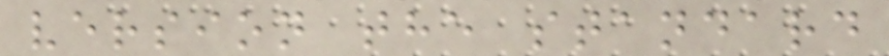version the standard
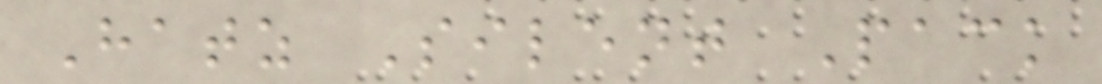Hatz Silent Pack
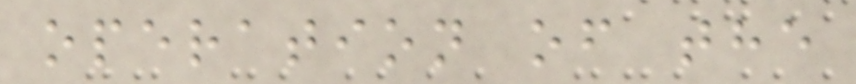operation of the
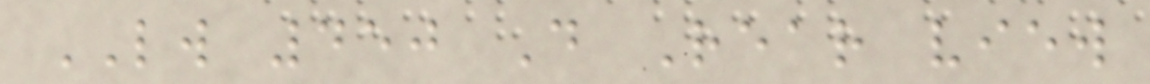LW 450 D Rear view
